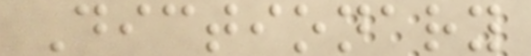Dictionary
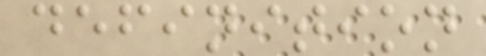definition
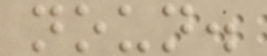noun.
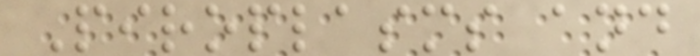Piroplasms and
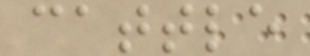cattle
